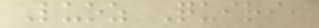Luoz Quiri,
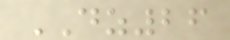DZ26
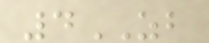4ZB
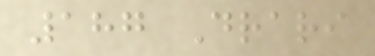187 Drari
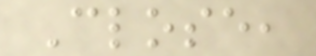Close,
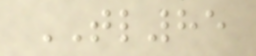TL85
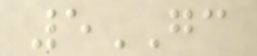5GC
